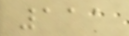111
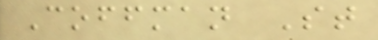Coffman St
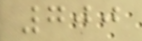700
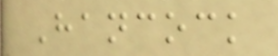Hancock
